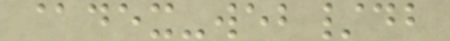@dex-web/db
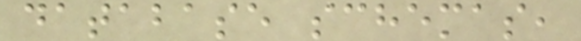database schemas,
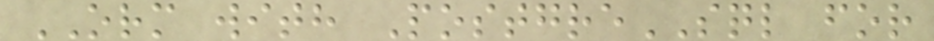ORM with PostgreSQL for
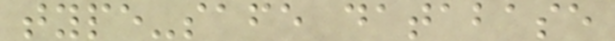type-safe database
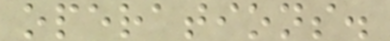operations.
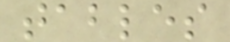tables
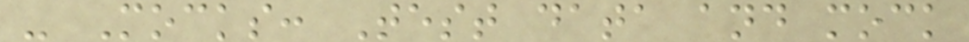- Mocks: Test data and mock
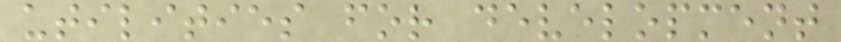utilities for development
